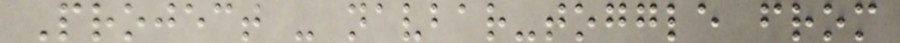Project - navbar-toggle from
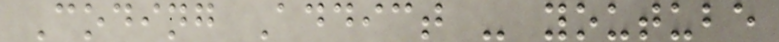Coding Addict - youtube
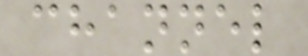channel
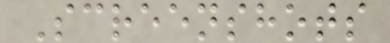Screenshots
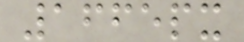1665px
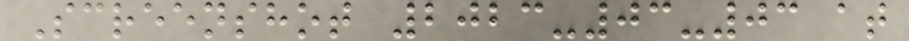Screenshot 2023-03-03 at
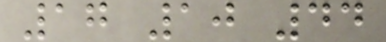17 10 44
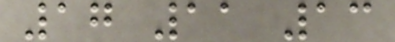17 11 13
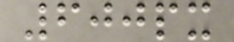600px
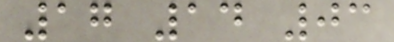17 14 03
